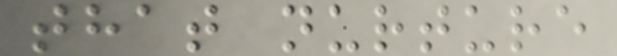that nurture
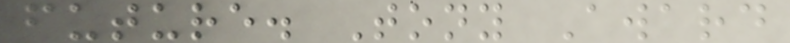future. Tony Award
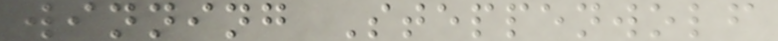winning Steppenwolf
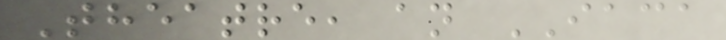Theatre, an IACA
